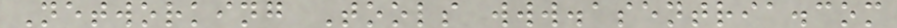Networking Tools www.asentria.com
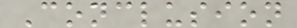Conclusion
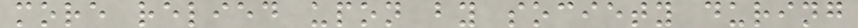more relied upon by society during
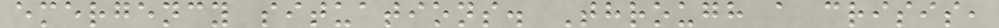emergency situations. Through a crisis,
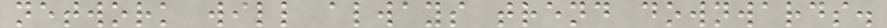network will always trend downwards.
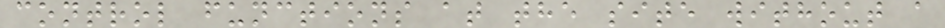control functions at the site without a
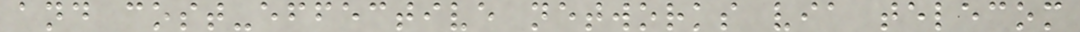and cost-effective networks via telecom
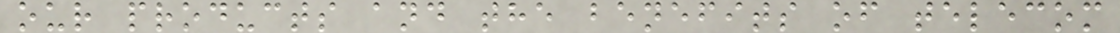our products and the benefits of telecom
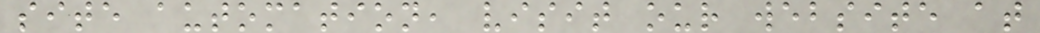site automation, visit our website at
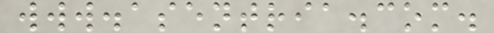www.asentria.com.
